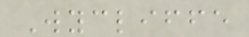Wycliffe
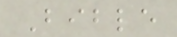Bible
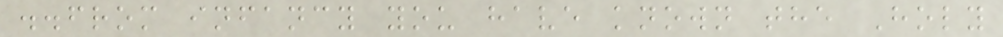..from infancy you have known the Holy
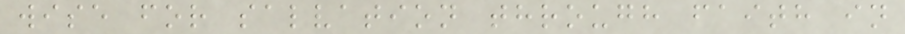wise for salvation through faith in
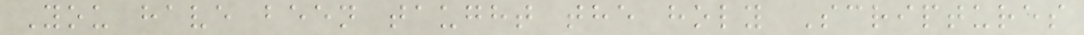You have been taught the holy Scriptures
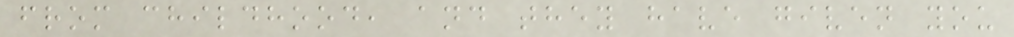from childhood, and they have given you
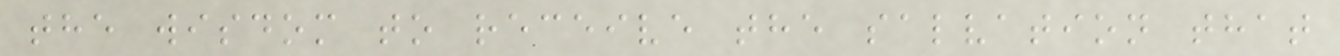the wisdom to receive the salvation that
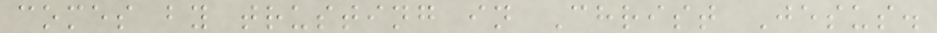comes by trusting in Christ Jesus.
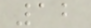12
